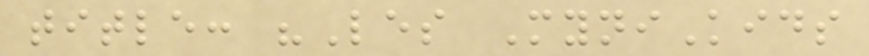title: "Les MyniKids
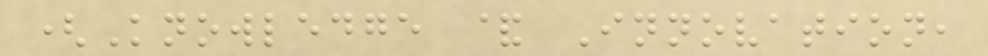(Knowledge & Innovation,
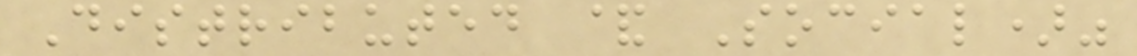Distributed & Social)"
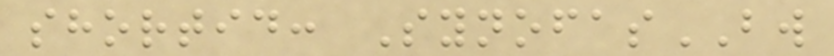shortid: SynofasBW
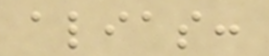alias:
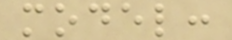model:
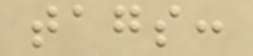tags:
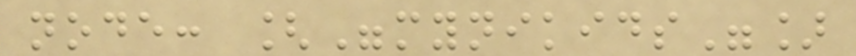node: ["mynikids"]
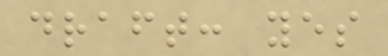draft: yes
